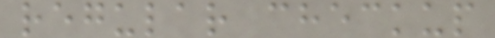regular checkup
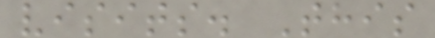visits. This
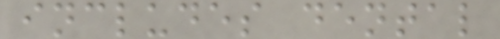includes dental
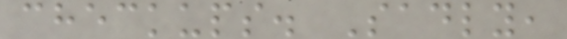checkups. Sadly,
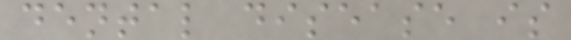dental disease is
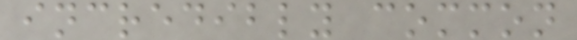incredibly common
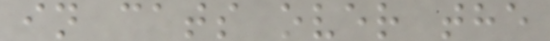in cats over the
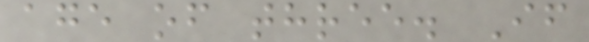age of three. If
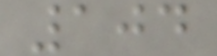104
